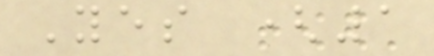Yes (1
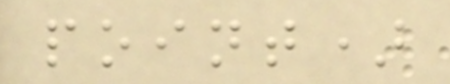point)
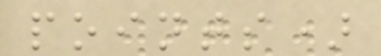points)
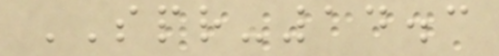SPR-14.3
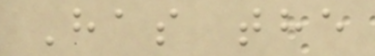Has the
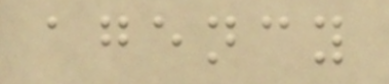agency
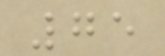75
